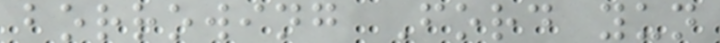borrowing Ford yun
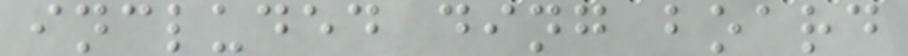included ding board
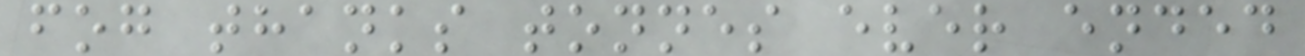fog thanks tonnes ever ended
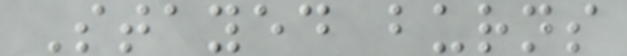Stayed burns
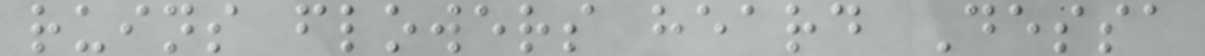ruins flowers heard Dessa
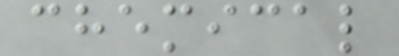chemical
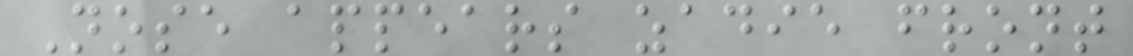Nose appears zadie front
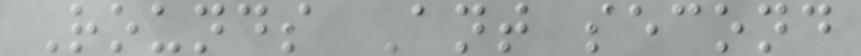Rounds Ant second
